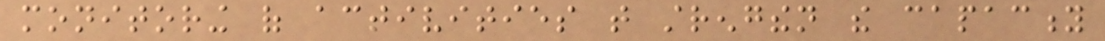monitoring of activities that strengthen the capacity
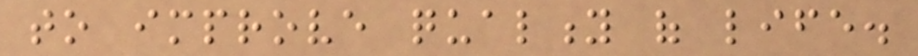to improve quality of life.
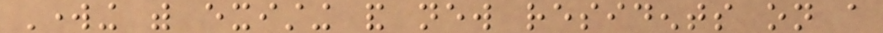Working with existing and new residents on a
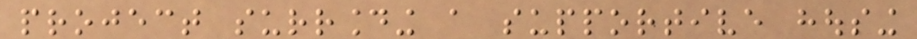project surrounding a supportive housing
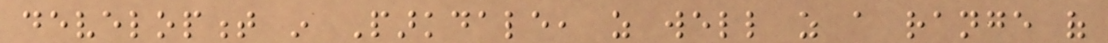development in Parkdale, as well as a range of
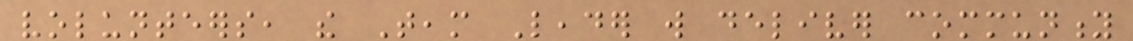volunteers, the Team Leader will deliver community
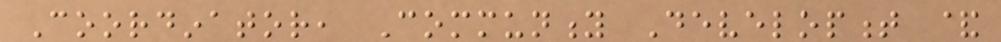Coordinator, Community Development &
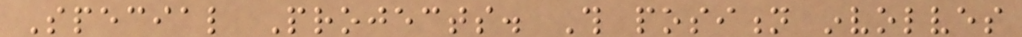Special Projects. This position involves
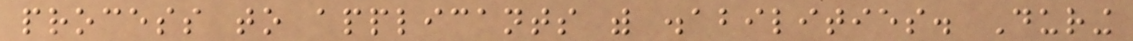process to applicants with disabilities. During
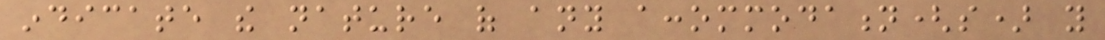indicate the nature of any accommodation(s) you
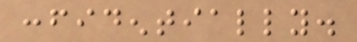confidentially.
